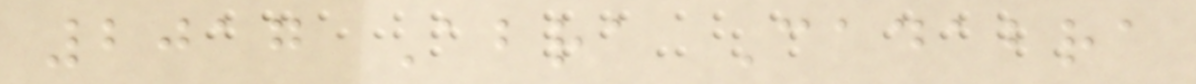2017 Abra Cadabra
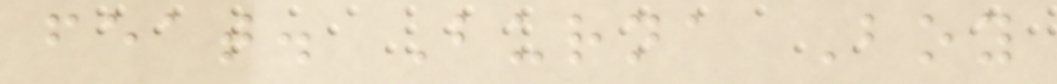feat. Burna Boy
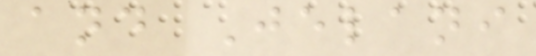and Jelani
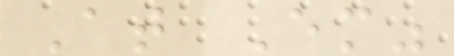At Em"
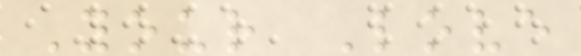Your Love
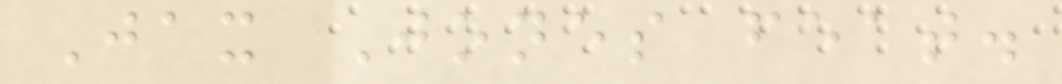Jax Jones feat.
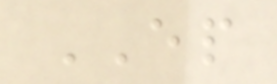EP
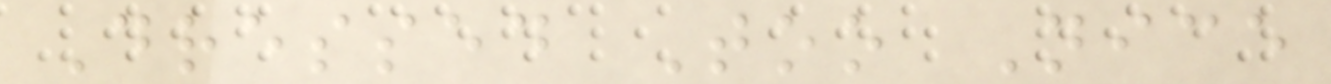Dressed Too Nice
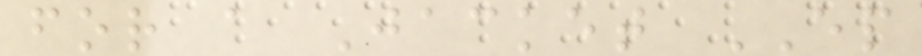for a Jacket EP
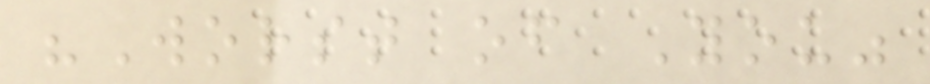"Worst of You"
